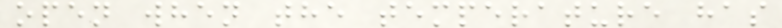open when the temperature has
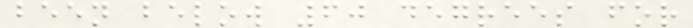been below 60 degrees for
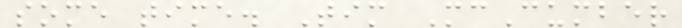some time. Tim McCumber
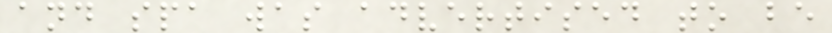and spa was advertised to be
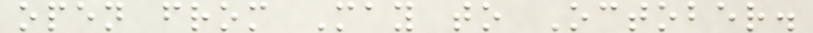open from May to October.
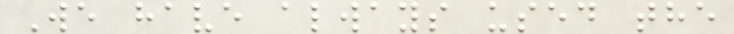We have always used the
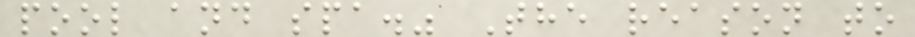pool and spa." The reason to
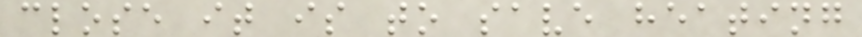close it is to save heating
